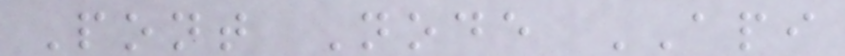Pont Node API
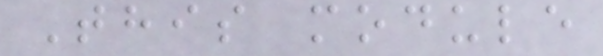This module
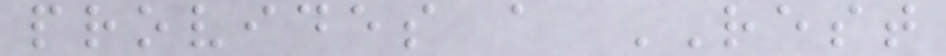provides a REST
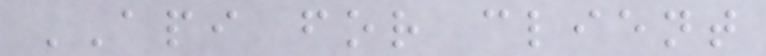API for client
